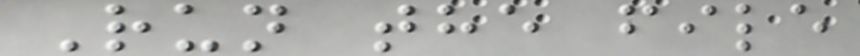Run the file
